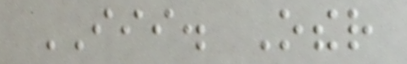III. Other
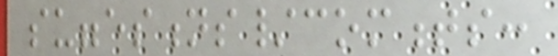suggestions/comments:
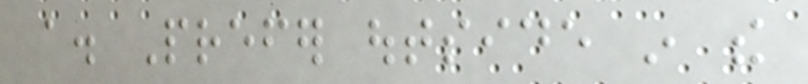a. Prefer outside in the
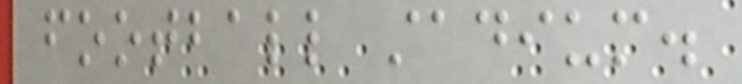football stadium.
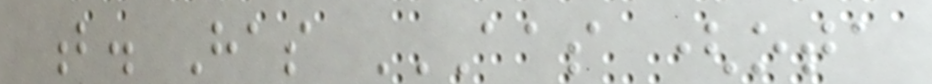b. Has AAS (OTA
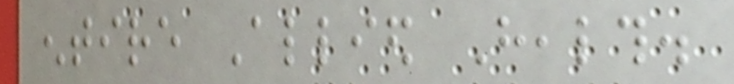entire Allied Health.
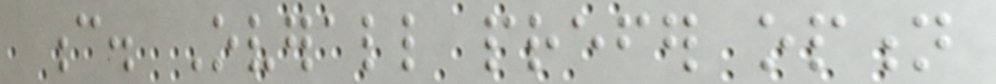c. Overall prefer option
